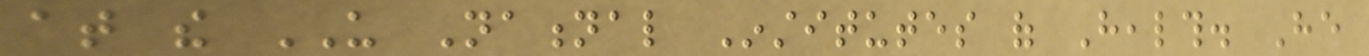at the US National Institutes of Health. He
